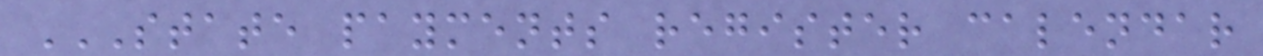STATE PAYMENTS REGISTER CALENDAR
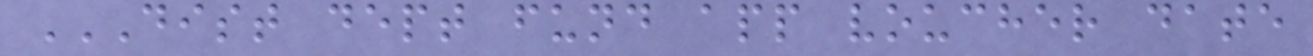DIST DEPT FUND APP VOUCHER DATE
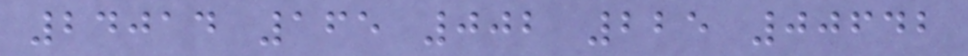24014 165 002 225 00642
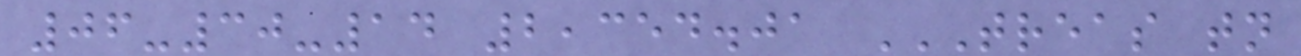06-30-14 2,354.01 TREAS TN
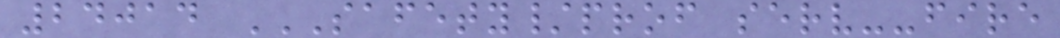24014 SAFETY/PROF SERV--FIRE
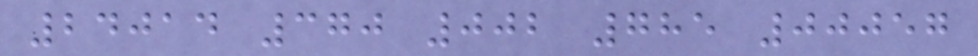24014 370 002 785 00057
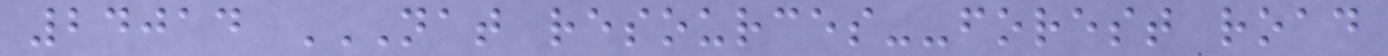24014 NAT RESOURCES--FOREST ROAD
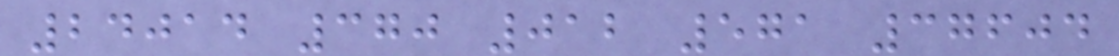24014 370 012 571 37604
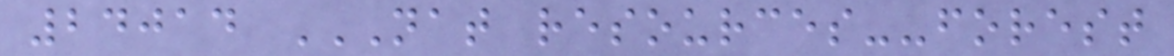24014 NAT RESOURCES--FOREST
